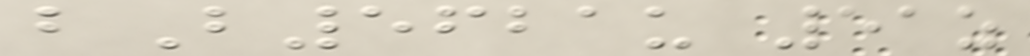bB5621u 51z
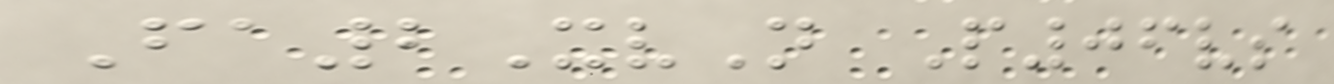Fa2XvN P06vs
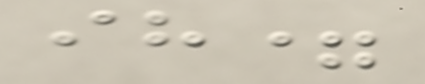ih=
